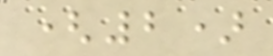(2)
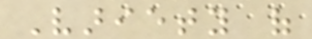Variety of
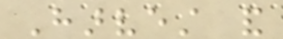Harvest and
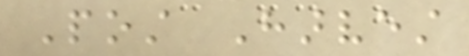Post Harvest
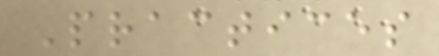Practices
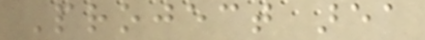Project area
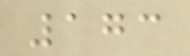173
